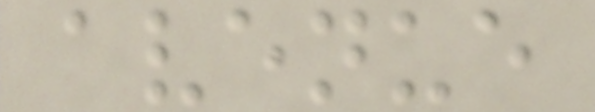avenue
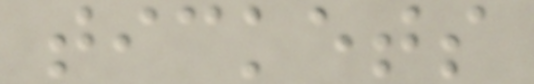tickets
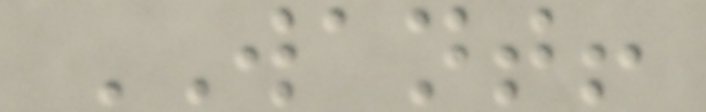WANT!
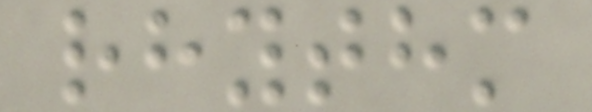rhythm
